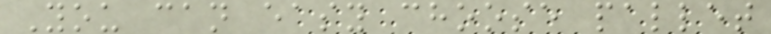You can easy choose pallet
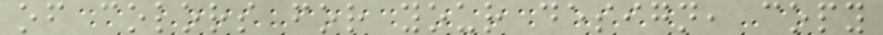of colors for your design, copy
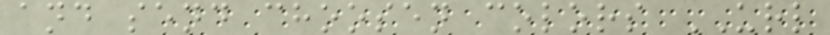and send choosen colors URL
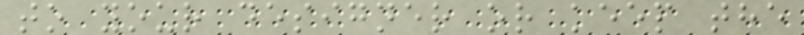to your designer or keep the
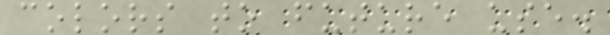colors to future use.
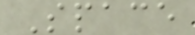Space
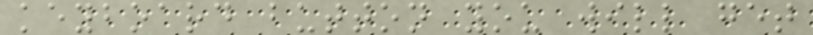keyboard button you will get
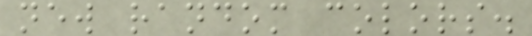new random colors.
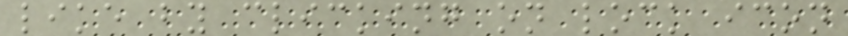like by clicking on lock icon
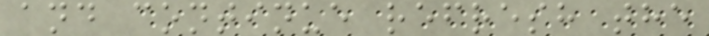and continue refresh the
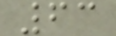63
